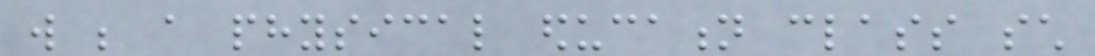will be a physical education class such
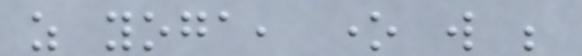as yoga, one will be
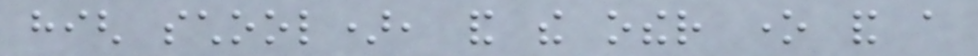high school), and the other one and a
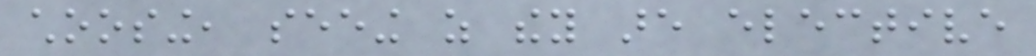choosing, seeing as they are elective
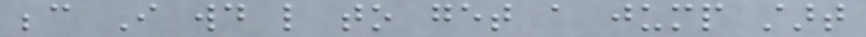because I would like to get a jump start
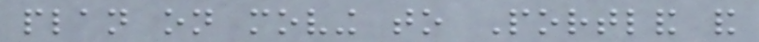plan on moving to Portland and
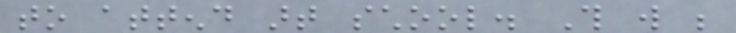to attend art school. This will be
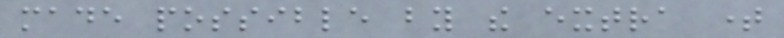made possible by the extra time
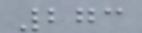273
